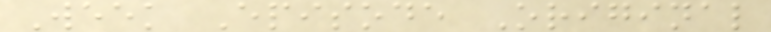Week Episode Original
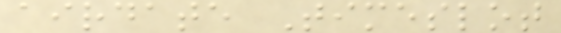airdate Timeslot
